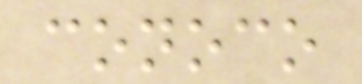conoco
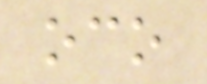oco
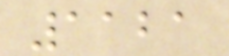1121
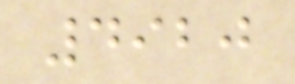4920
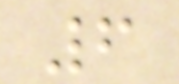6
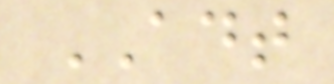ADT
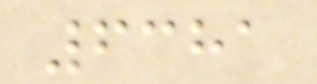6381
